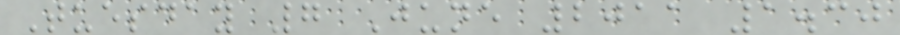Tuesday 7 June 2011 1.30
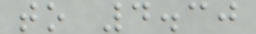to 4.30
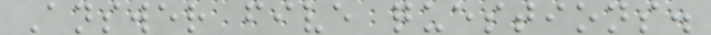Answer five questions.
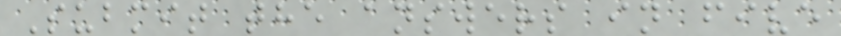Submit the answers in five
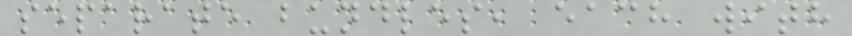separate bundles, each with
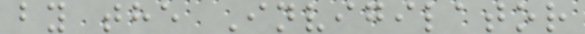by the Invigilator
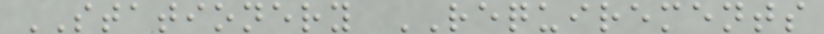STATIONERY REQUIREMENTS
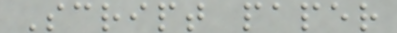Script paper
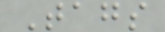Tags
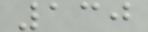130
